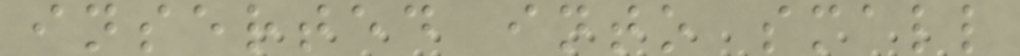inserted into small
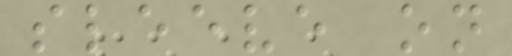sleeve on
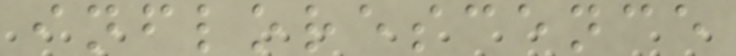inflorescence
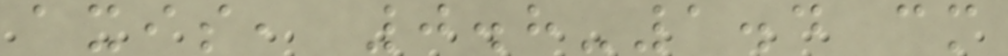axis, 0.8-1.4 cm
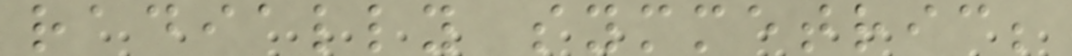radially symmetric;
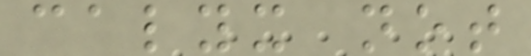calyx not
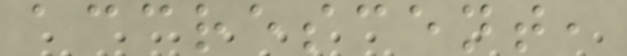accrescent,
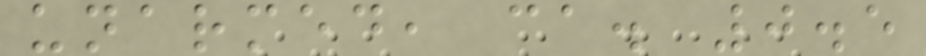unarmed, ca. 0.5
